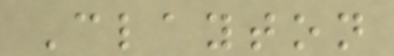Clayton
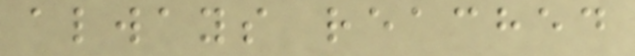always reached
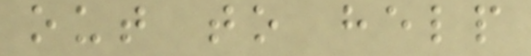out to help
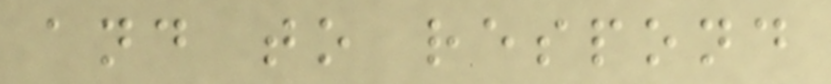and to respond
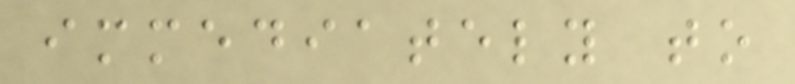immediately to
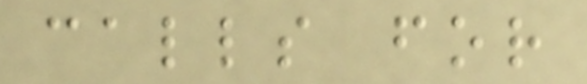calls for
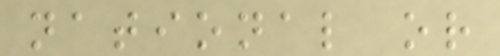national or
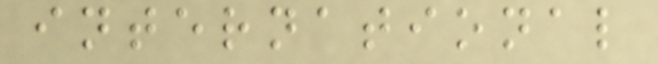international
